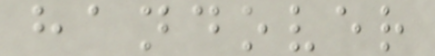handover
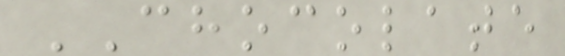CHOCOLATE
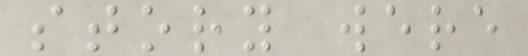story were
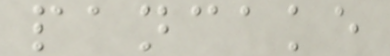pancake
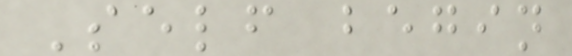Self begin
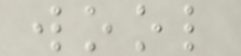wool
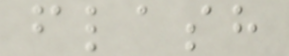flash
